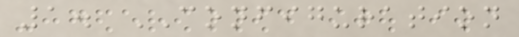1. CONFIGURATION
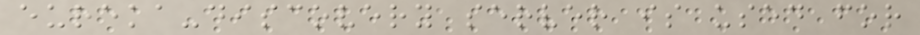eureka-discovery server is used for
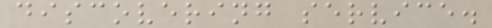discovering service.
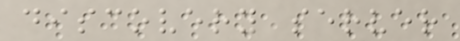discovery server
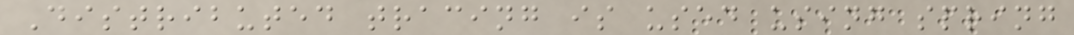Distributed tracing is used using spring
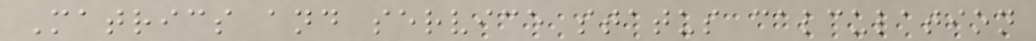Matrics and service status calculation
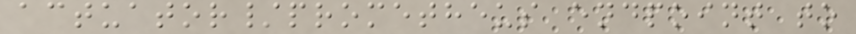actuator/prometheus endpoint to
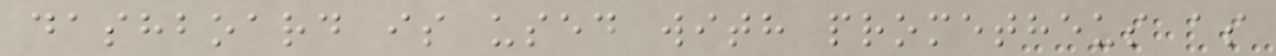dashboard is used with prometheus as
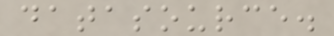datasource.
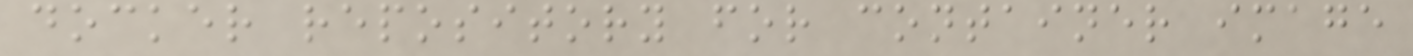docker repository for container image
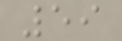59
